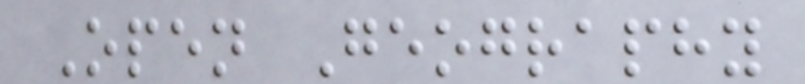Open Geography
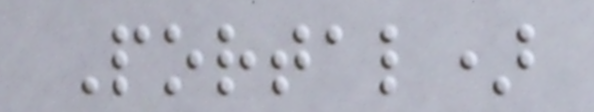Portal)
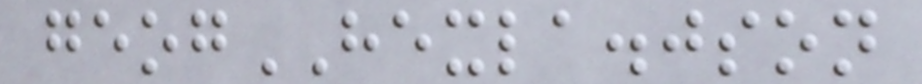geogHEXLA.json
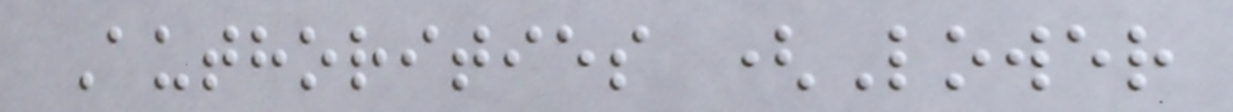Authorities (Lower
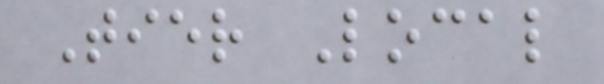Tier Local
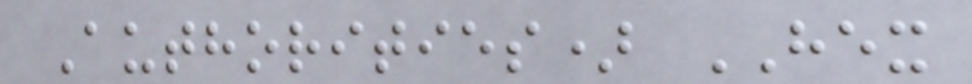Authorities) HEX
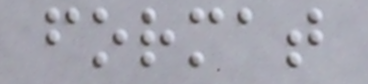format
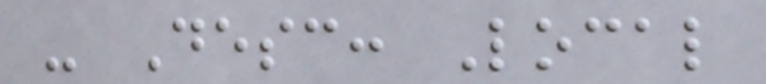- Desc: Local
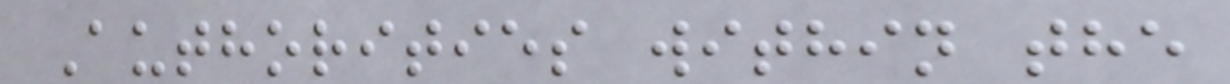Authorities within the
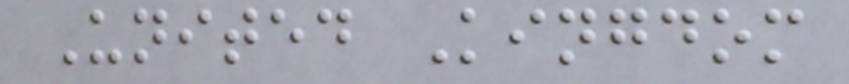United Kingdom
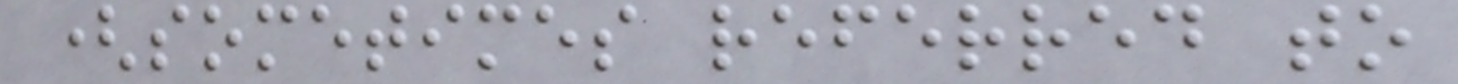(sometimes referred to
